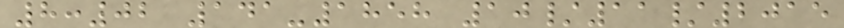8:02 141-1858 10/11/2015
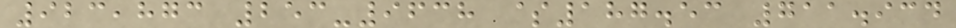923,873 253-9638 $187.53 711.934
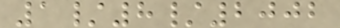1/8/2002
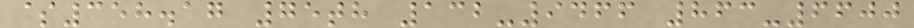$358.17 75th 132-9466 863-6600
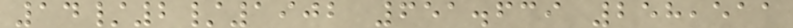14/2/1902 651.639 258,511
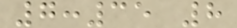7:35 8
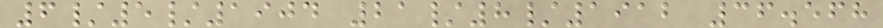6/5/1904 21/8/1912 36.568
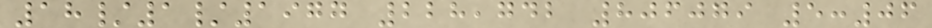18/1/1977 228,742 806079 5:06
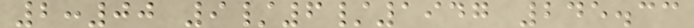2:00 9/6/1947 245.33
